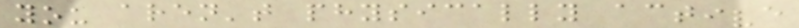you aren't physically active
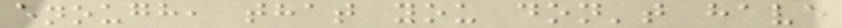enough, that you don't have
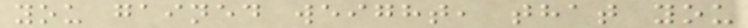you gained weight, that you
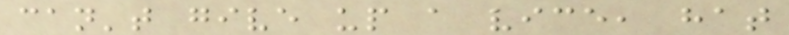can't give up a vice, hat
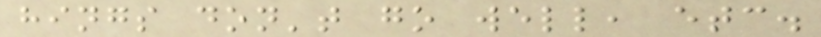hings don't go well, etc.
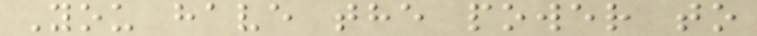You have the power to
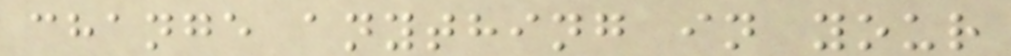change anything in your
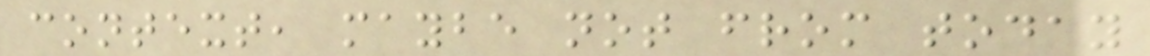context, maybe not from today
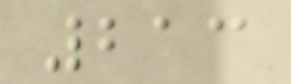213
